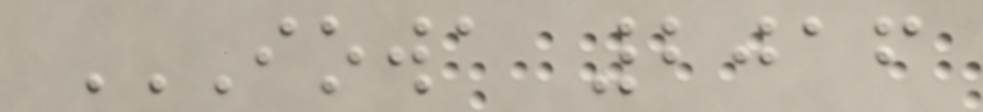IOWA 2016
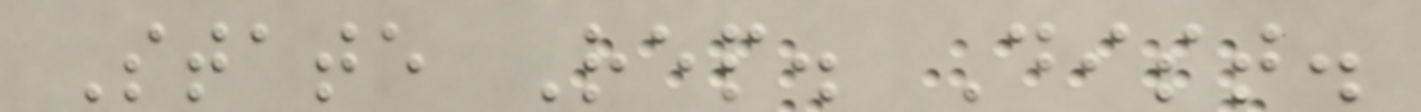State Rep. Dist.
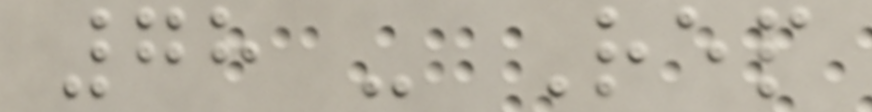78 - Rep
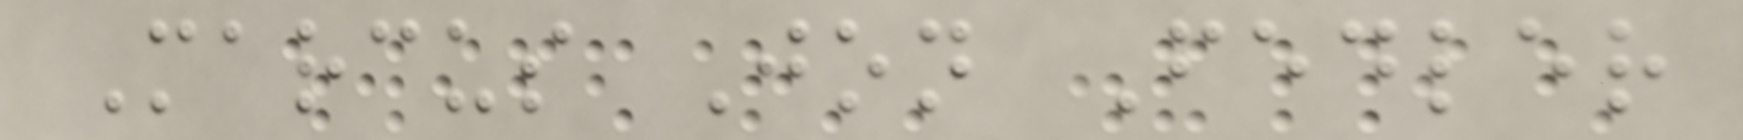Marcus Jon Fedler
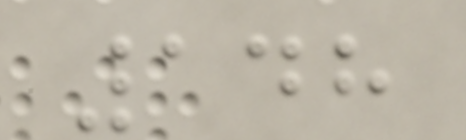148
